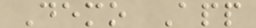Demo App
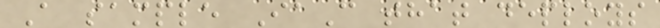A sample IaC that deploys
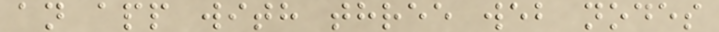an app with three web nodes
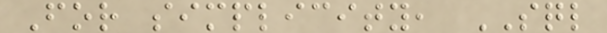For simplicity, SQL
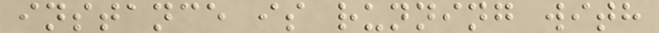instance is running with
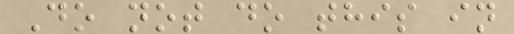Do not do this in
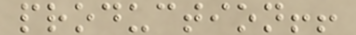production!!
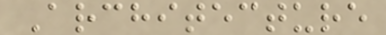Architecture
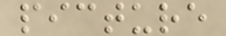picture
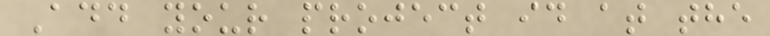Add your project id at the
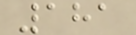181
